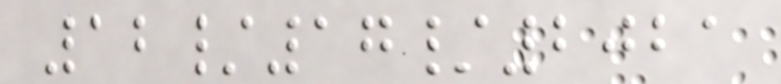12/17/2021
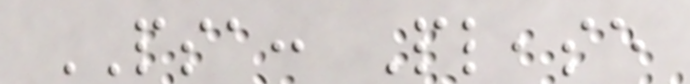PSA: Please
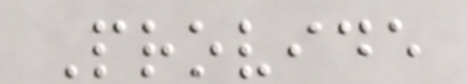Provide
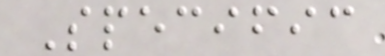Specific
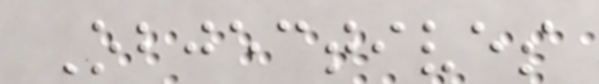Objectives
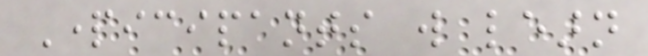Participants will learn
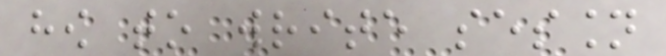how to write session
